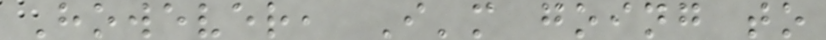However, I'm going to
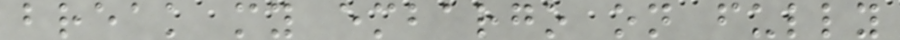break my embargo on fully
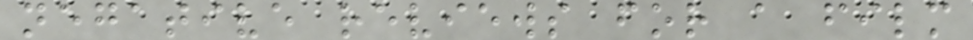negative reviews for a film
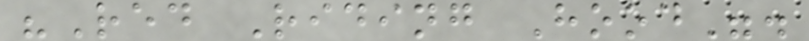"Red Riding Hood".
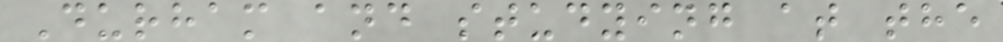Durham and studying at the
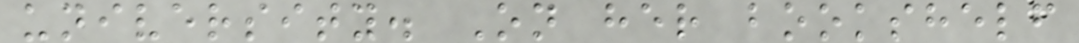university. On her bookshelf
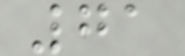71
